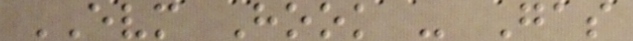EVM Hook - Gas
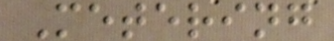Metering
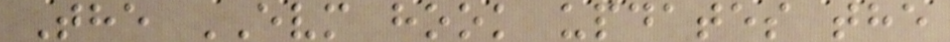The EVM hook updates the
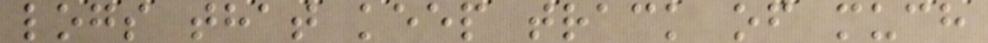logs that keep track of much
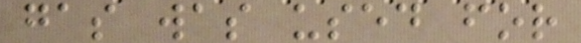gas was used for
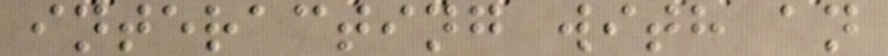interacting with an
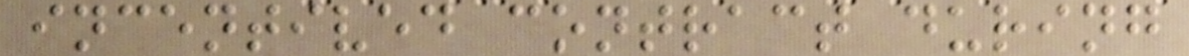incentived contract during
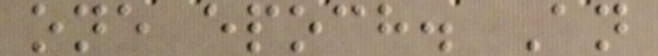one epoch. An
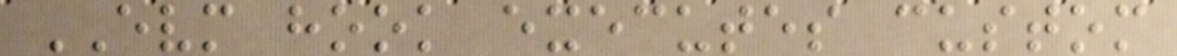EVM hook executes custom
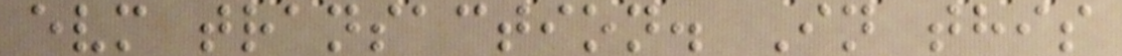evm transaction. In this
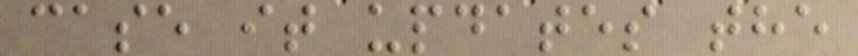case it updates the
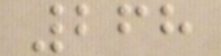268
